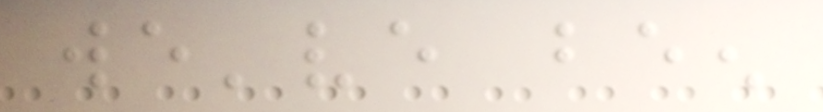we've been
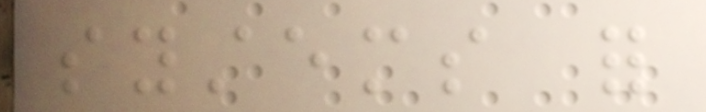systems for
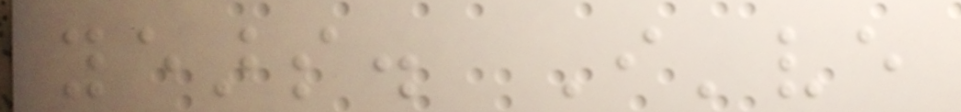years. I've
